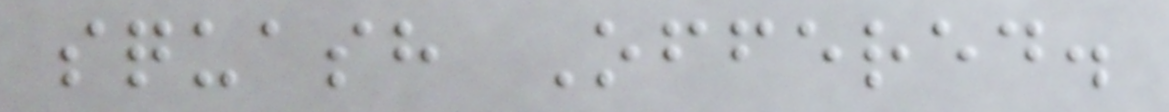squash Offered.
